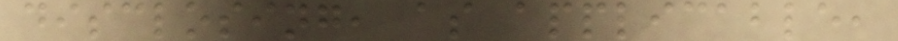disclosing, as applicable,
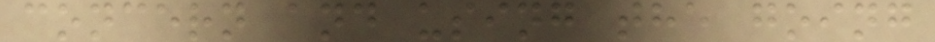concern and using the going
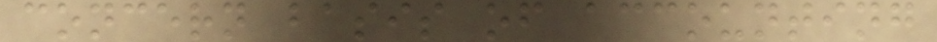concern basis of accounting
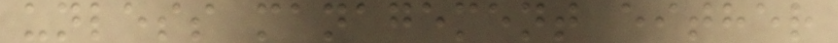unless management either
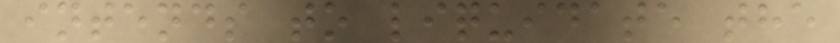intends to liquidate the
